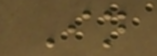In
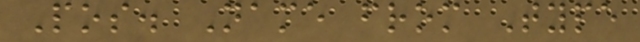Pos. Name from Type
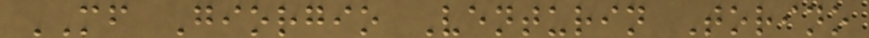MF Giorgio Venturin Torino
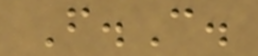F.C.
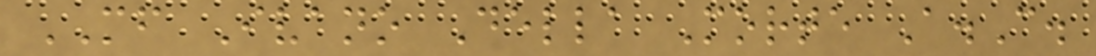MF Ivano Della Morte A.C.
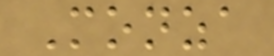Monza
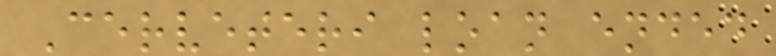Cerveteri loan ended
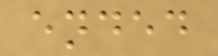ended
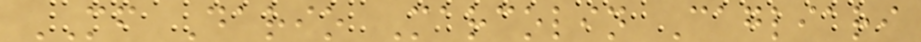MF Dario Marcolin Cagliari
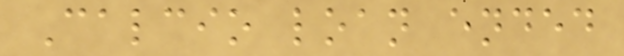Calcio loan ended
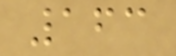163
